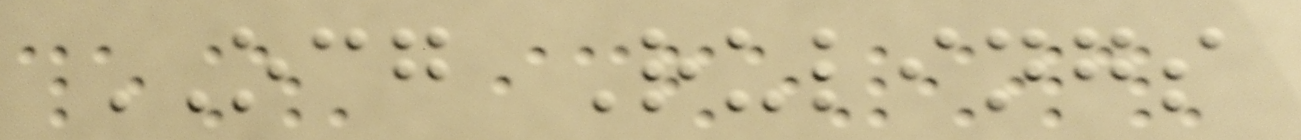OCG Rulings
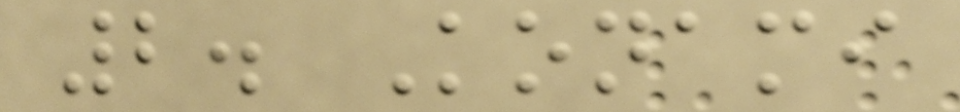2. Konami
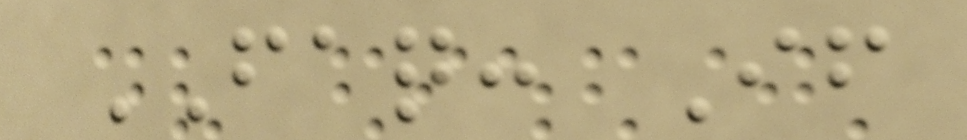FAQ: If
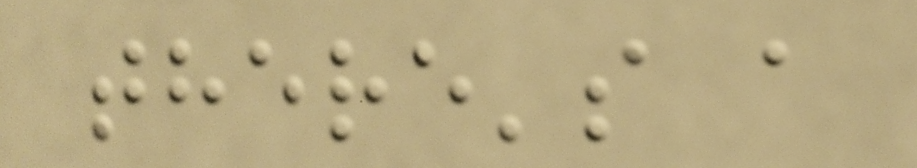there's a
